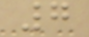7
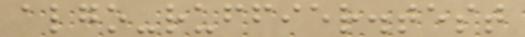algo-ruffier.test
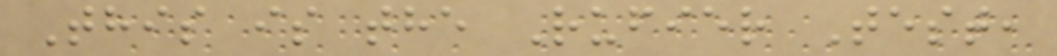This is the Rufier Test,
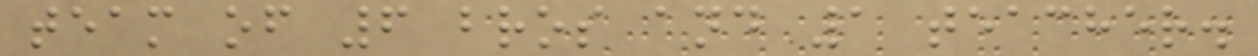team of 6 bros and 1 teacher.
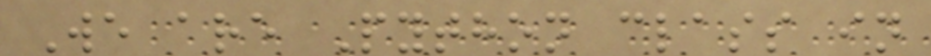We are Python class in
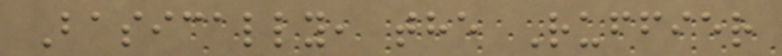Basically, the Ruffier
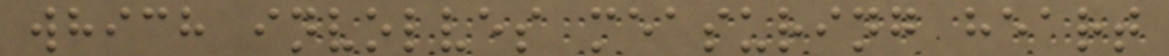which involves measuring heart
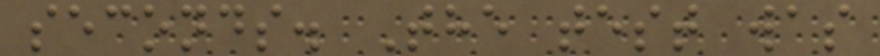seconds. The test was
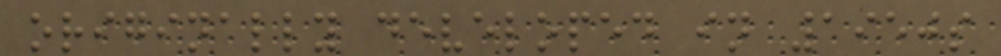originally developed in 1950s
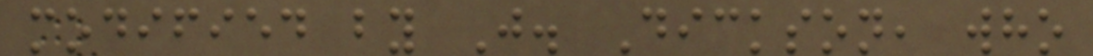modified by J. Dickson, who
